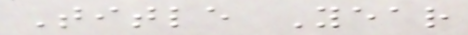Title Year
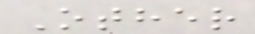Other
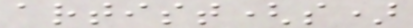artist(s)
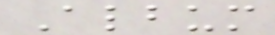Album
